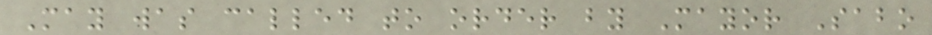May was called to order by Mayor Sabo
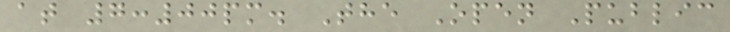at 7:00pm. The Open Public
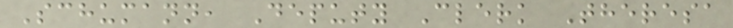Schumann, Deputy Clerk Theresa
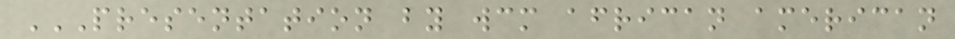PRESENTATION BY WCM AFRICAN AMERICAN
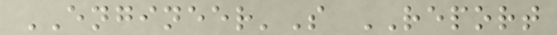ENGINEER'S REPORT
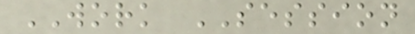WORK SESSION
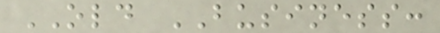OLD BUSINESS:
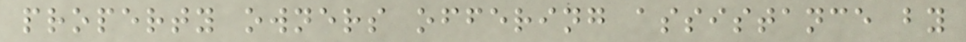property owners offering assistance by
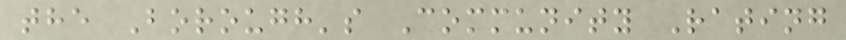the Borough's Community Rating
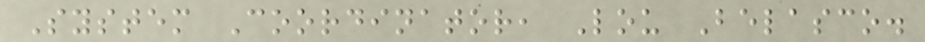System Coordinator, Lou Belasco.
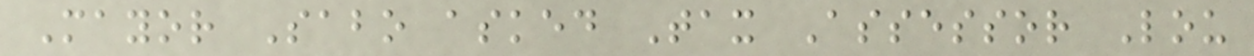Mayor Sabo asked Tax Assessor Lou
